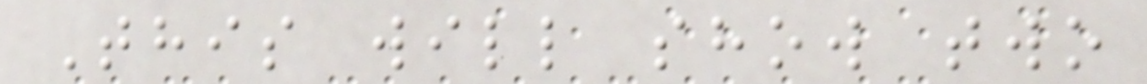This will show two
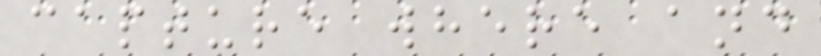capture where and
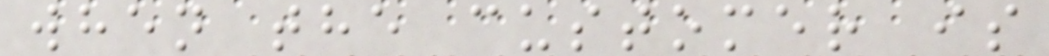when the customer is
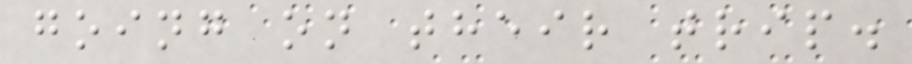going on their trip.
